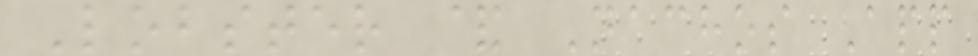Lobster & Nachos App
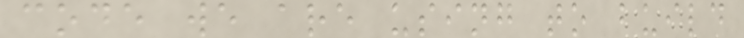code we are using to build
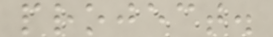project.
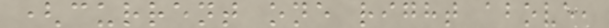(current one right above,
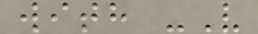with -V
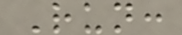Run:
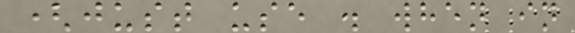(just use . when in
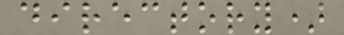directory)
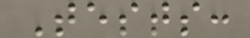Tests:
